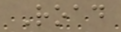Road
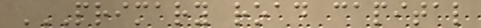PRIMARY ROAD CAPITAL
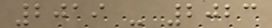2019 - 2023
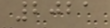2021
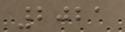2021
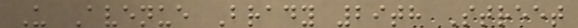U Avenue Brady 29th Street
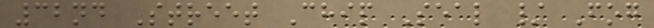32nd Street Chip Seal / Fog
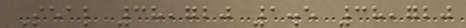Seal 38,720 1.5 38,720
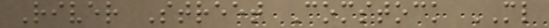River Street Comstock ML
